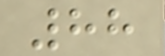88
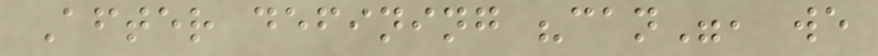After defining "can", we
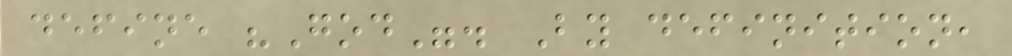define "God". By definition,
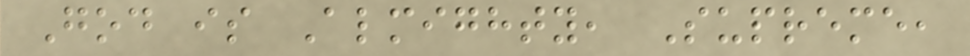God is Almighty, Supreme,
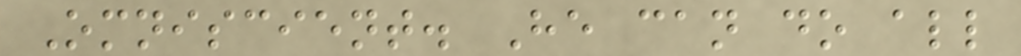Omniscient. He can do all
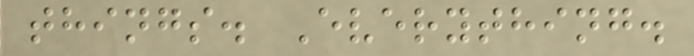things. Everything.
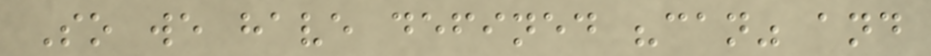So we have defined "can" and
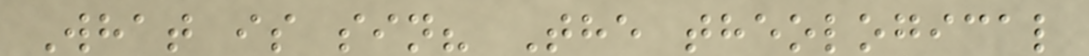What is sin? The theological
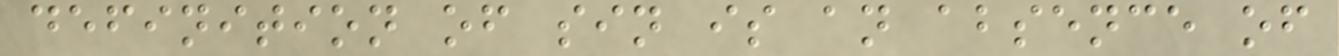definition of sin is an absence of
